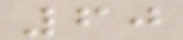60
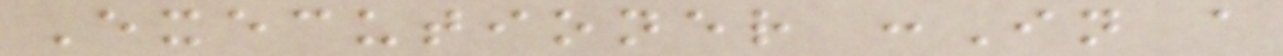Executioner :In a
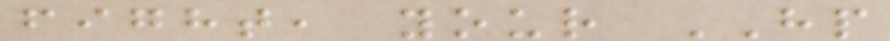fight, your HP
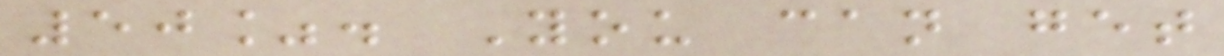50%. You can get
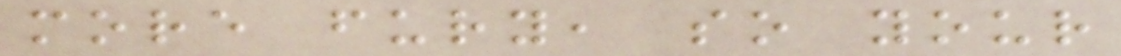more fury, so your
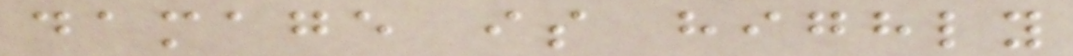damage is highly
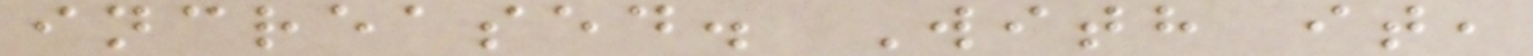increased. With it,
